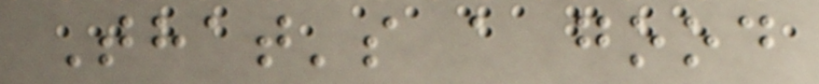That's a good
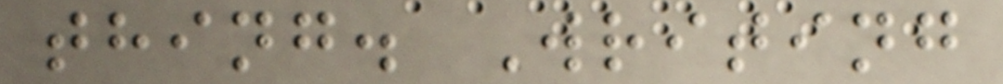thing. Writing
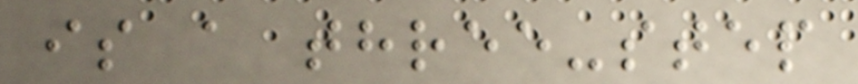is a three-step
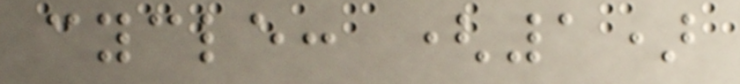cycle: (1)
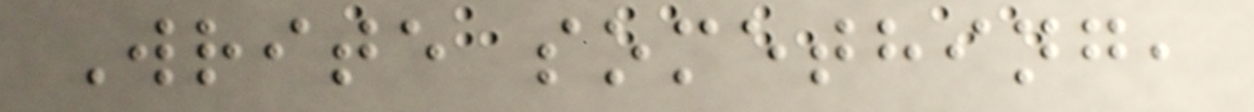Write something,
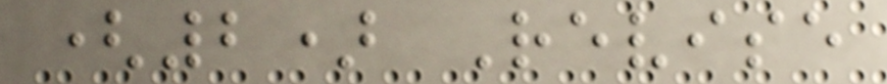(2) Revise
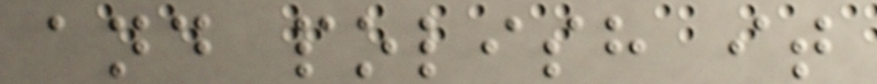and polish it
